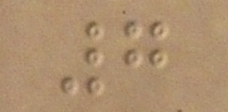7
